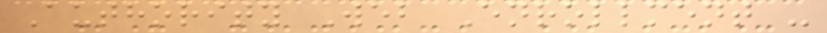Authority Web Enrollment -
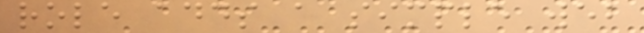role adds a simple web
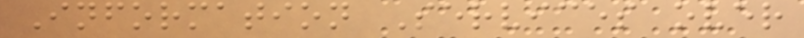Information Services over
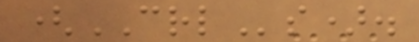(CRLs).
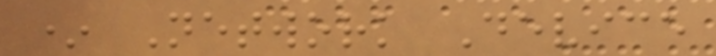* Network Device
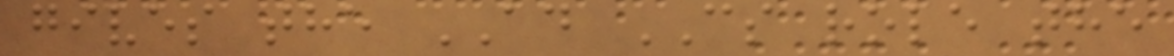gives the AD CS role the
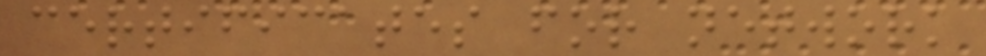certificates for network
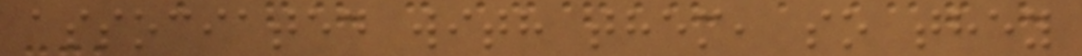associated with them, so they
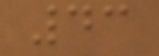43
